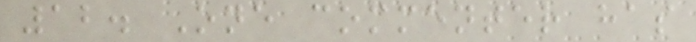12. One commenter has
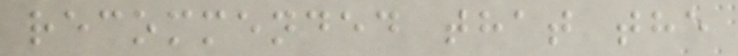recommended that the
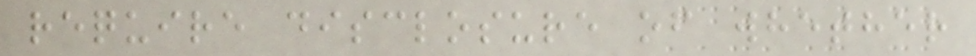require disclosure of whether
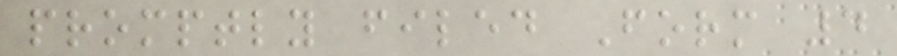promptly filed Form 4
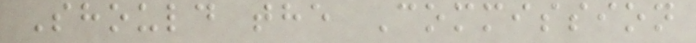Should the Commission
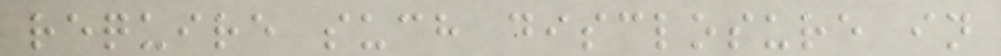require such disclosure in
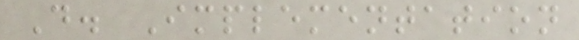D. Implementation
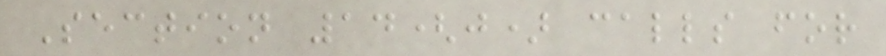Section 14(j) calls for
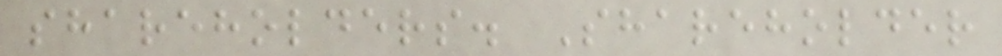shareholders. Shareholder
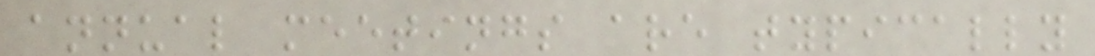annual meetings are typically
